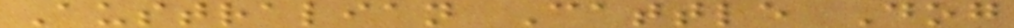Australian Cattle Dog
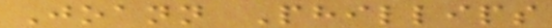Joann Phillips
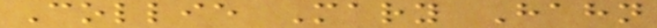Collie Mary Hahn
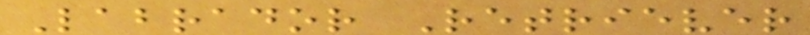Labrador Retriever
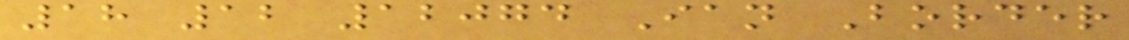18 12 12074 Ian Border
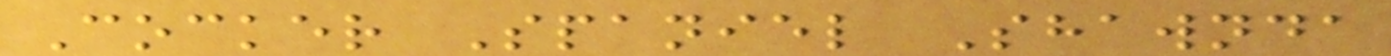Cocker Spaniel Shawnda
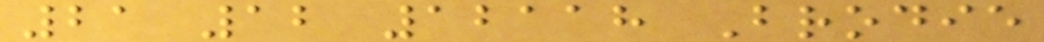21 12 12118 Brodie
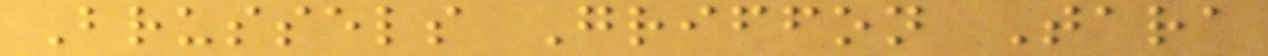Brussels Griffon Tara
